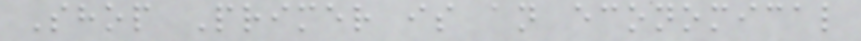Shop Primer is an economical
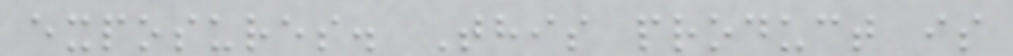exposures. This product is
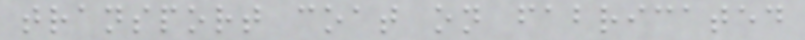transport coat on fabricated
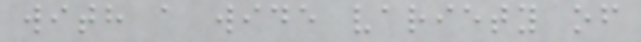with a wide variety of
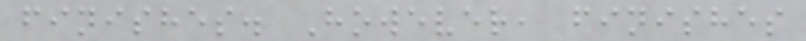finishes. However, finishes
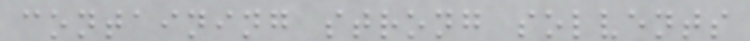containing strong solvents
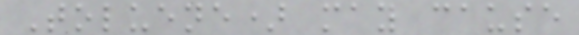Toluene) may cause
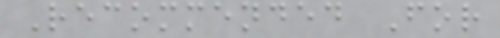Recommended For
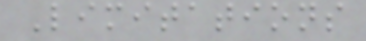Limitations
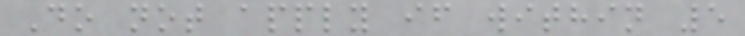Do not apply if within 5
